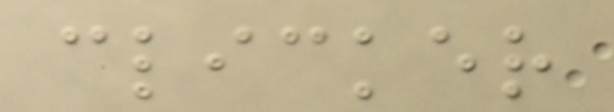clicker
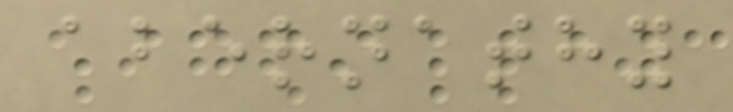abernathy
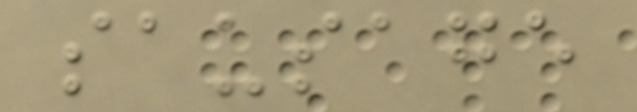sausage
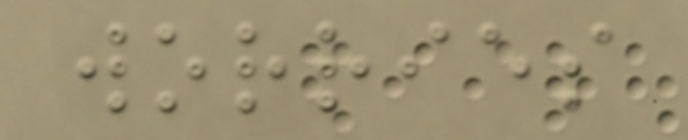worries
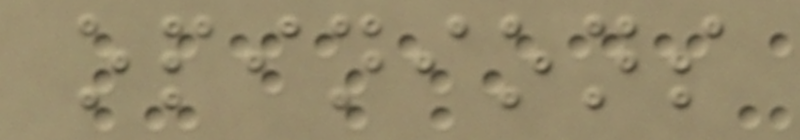opinions
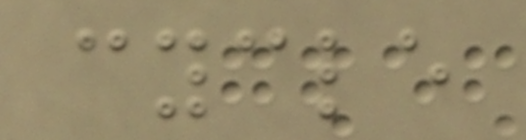cycle
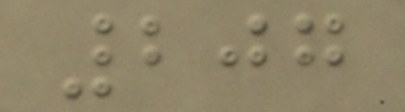207
